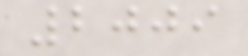2009
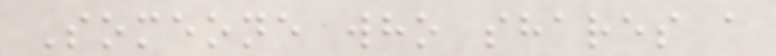Someone who shares a
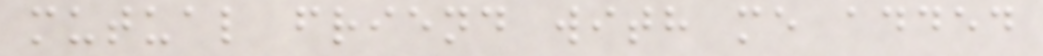mutual friend with me added
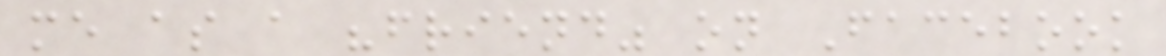me as a "friend" on Facebook
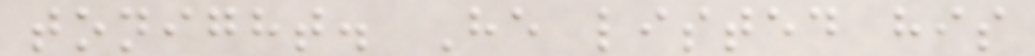tonight. He listed his
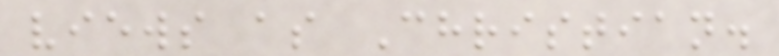views as Christian.
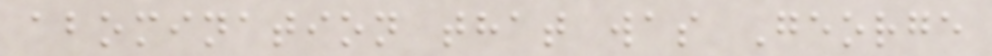abomination that was George
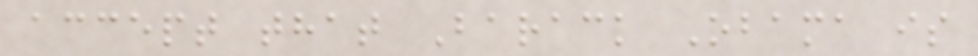accept that Barack Obama is
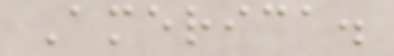America.
